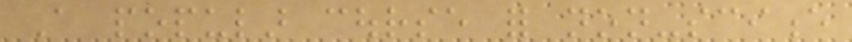A popular course for non-science
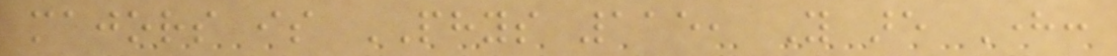majors is PHYS 115, You are Here:
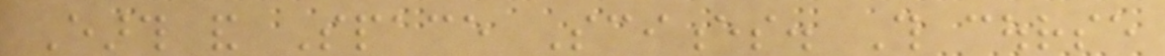Earth and Space Sciences. This course
